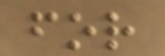for
